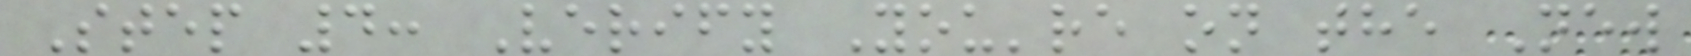Step 4: Verify You're on the New
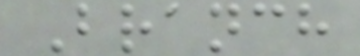Branch
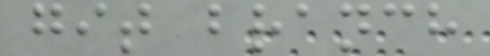git branch
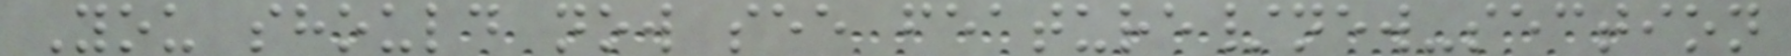You should now see feature/new-section
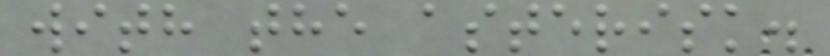with the asterisk.
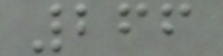266
